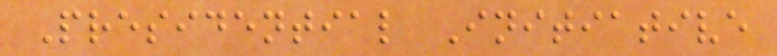Presidential Initiative
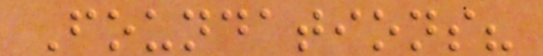Foundations?
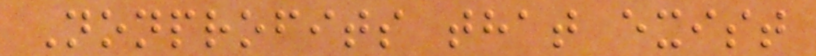Nonprofits that exist
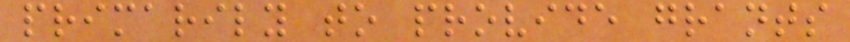primarily to provide grants
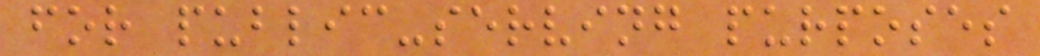for public-serving purposes
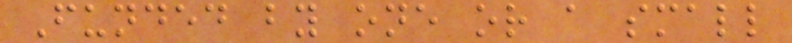Funded by one or a small
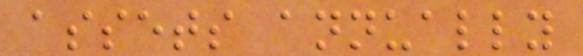assets annually
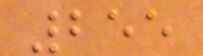255
